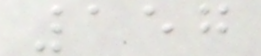157
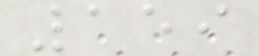159
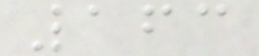163
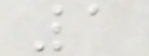1
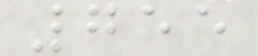755
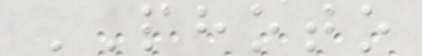PHOTO
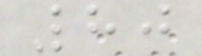80
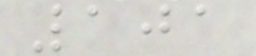101
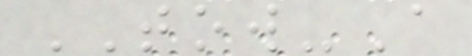TOW-A
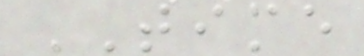TIME
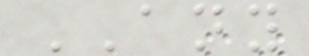ANY
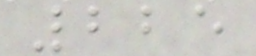225
